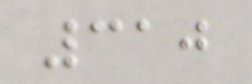310
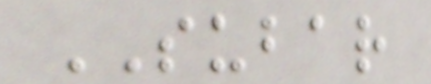SUBAR
